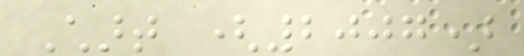Chart (2007)
